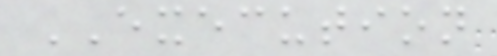EXECUTION
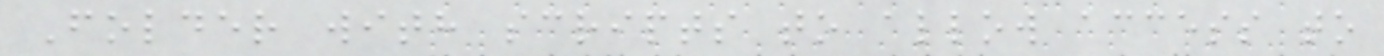Folder with scripts to allow access to
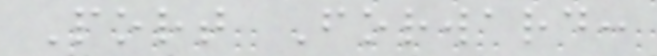Port Forward:
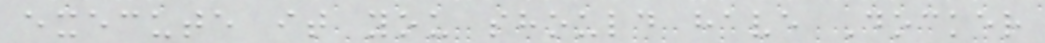execute it you should have Docker
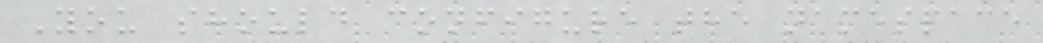You should configure the namespace
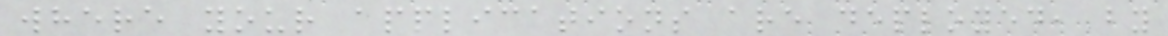where your applications are deployed, by
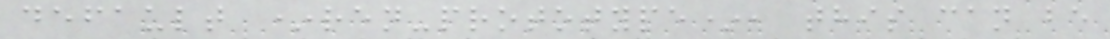default *ren-prototype*, this can be
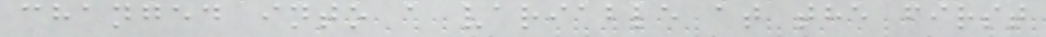changed into a variable at the first
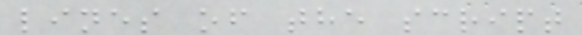lines of the script
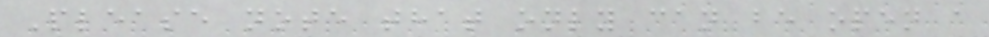Please note that only can be open a
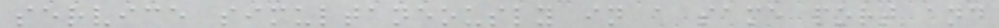service simultaneously in a same port and
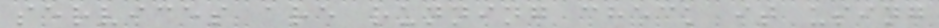services are running check it using
